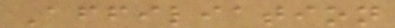Affiliation
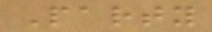Party
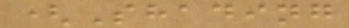(Shading
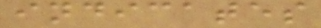indicates
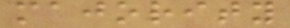majority
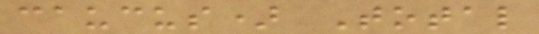caucus) Total
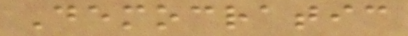Democratic
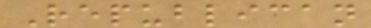Republican
